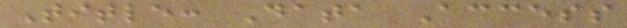Title: Data Access
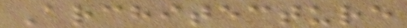Architecture
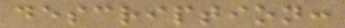description:
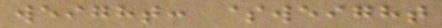weight: $weight
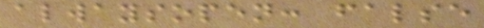alwaysopen: false
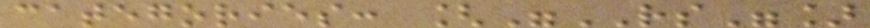categories: ["RS"]
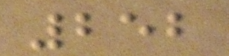252
